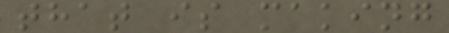that is making
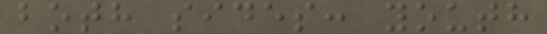both sides: youth
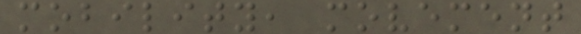mobility, movement
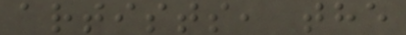artists, the
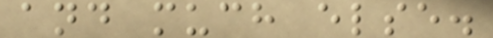and much else.
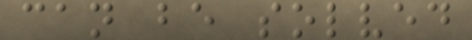can be solved
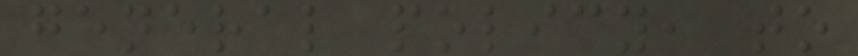general policy, to
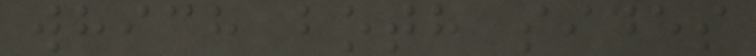which both sides
